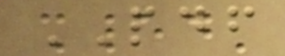PDF
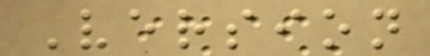Version
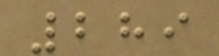289
